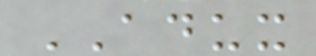ADUX
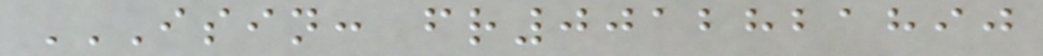ISIN: FR0012821890
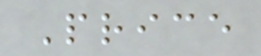Price
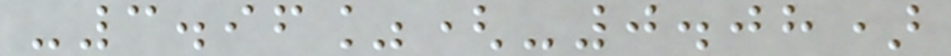-3.96%(-0.08)
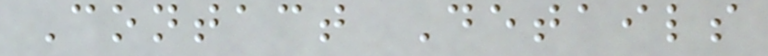Contact Details
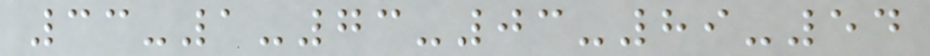33-1-73-03-89-54
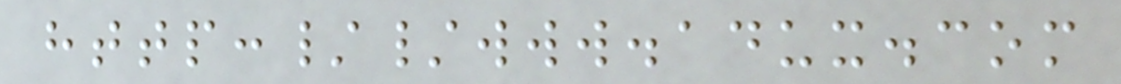http://www.adux.com
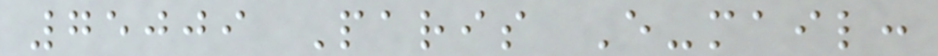75009 Paris E-mail:
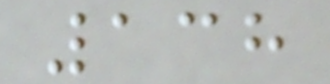138
